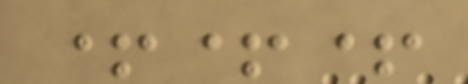+++
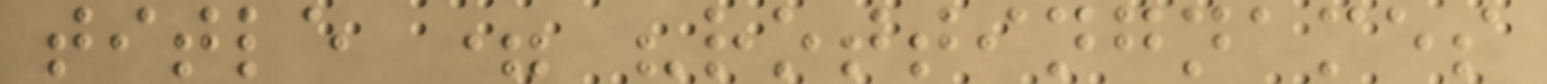title = "rottingnames
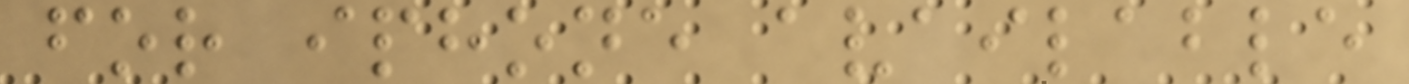for iphone available
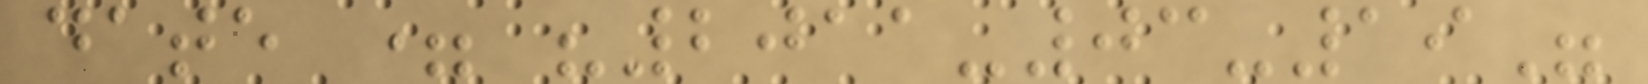date = "2011-03-19"
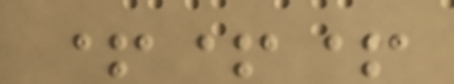+++
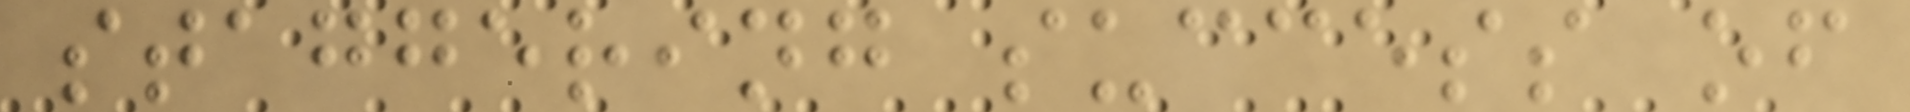staggering success of
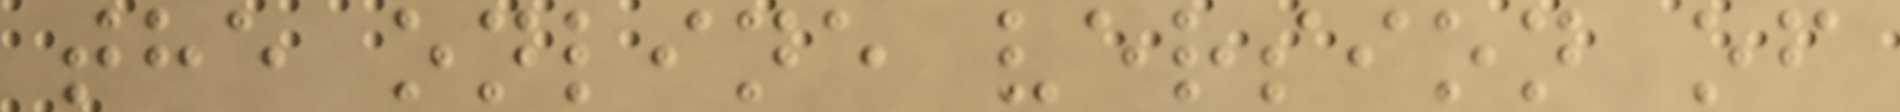the online version of
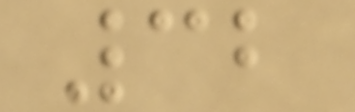32
